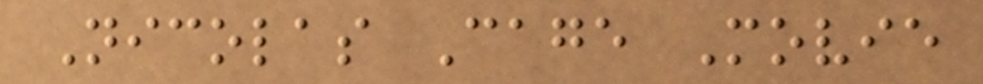Nicolas Cage Movie
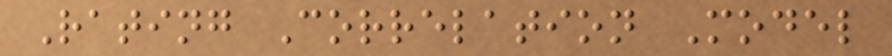Rating Correlation Model
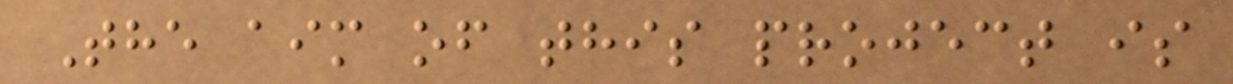The aim of this project is
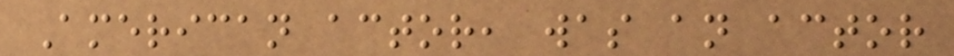American actor, was an actor
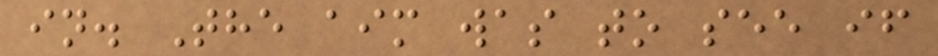in. The aim was to see if
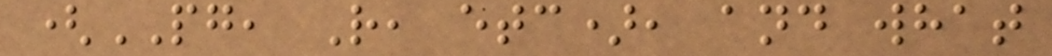(PG, R, etc), and what
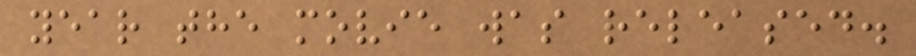year the movie was released.
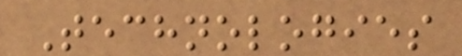Technologies
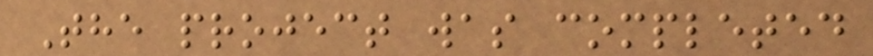The project was completed
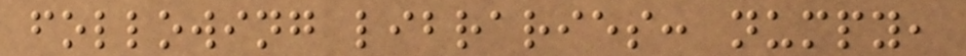following libraries: numpy,
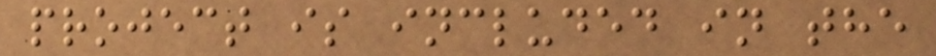project is included in the
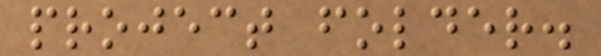project folder.
